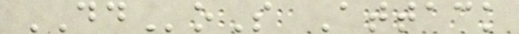DDoS Attack
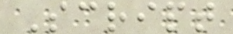Script
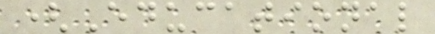(Educational
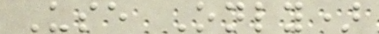Use Only)
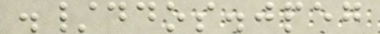./ddos.jpeg
